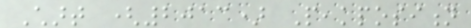Chart (2013) Peakposition
